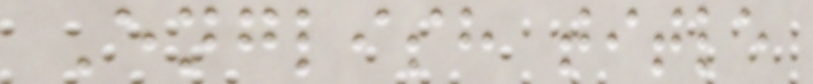English title
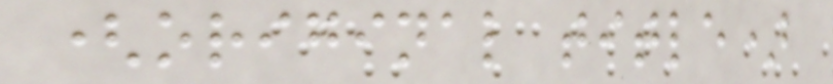(original title)
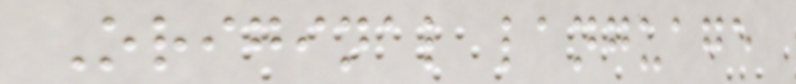Original language
